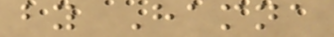by Hamna
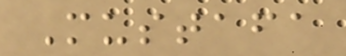Mustafa
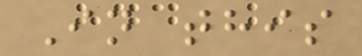In this
